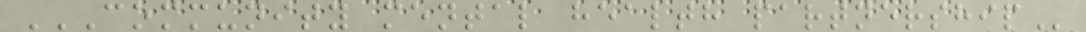COMMUNITY MENTAL HEALTH PARTNERSHIP
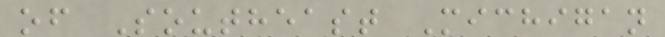of Southeast Michigan
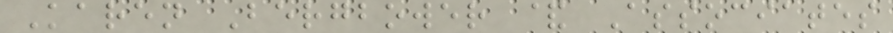Karen Bergbower & Associates
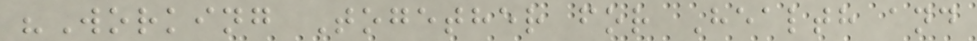"Working Together for Health and
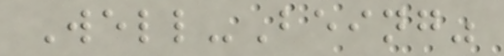Well-Being"
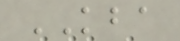KBA
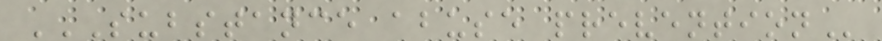SUBSTANCE ABUSE PREVENTION
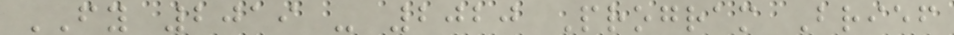FY 2019 - 2020 Program Brief
